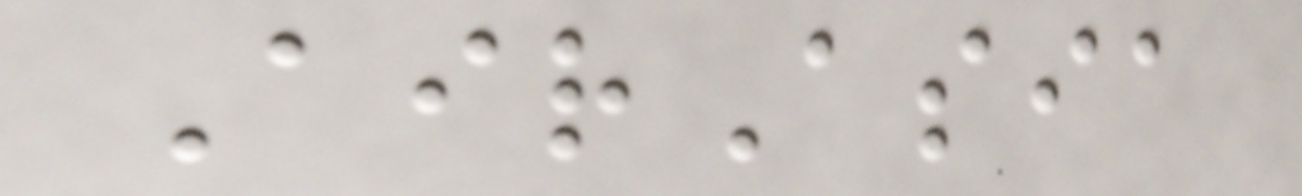AirAsia
